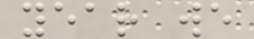year we
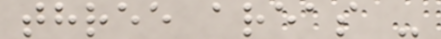three areas -
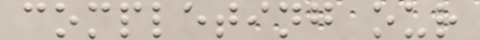completing our
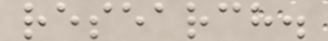research.
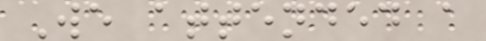We attended a
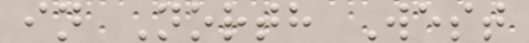in North West
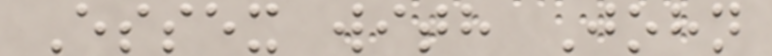Essex with John
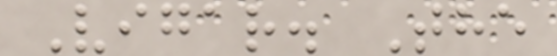Vigar. The
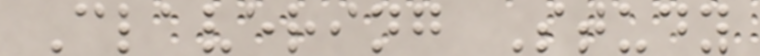Clavering Study
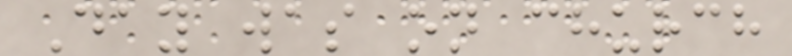Day was on church
